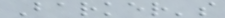Barker's
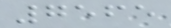7565
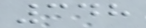348
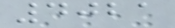4021
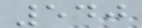540
